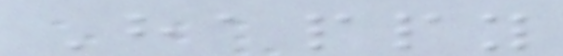Happy
